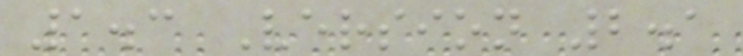1.3 Version 2.1
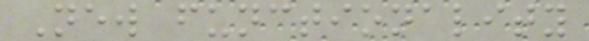New functionality
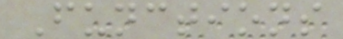Functions
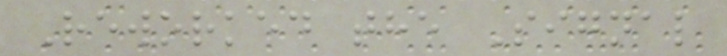Reworked the Signal
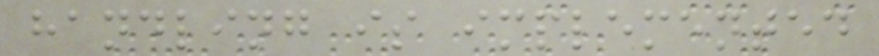handling is implemented
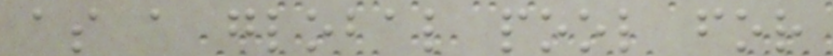as a global pool for
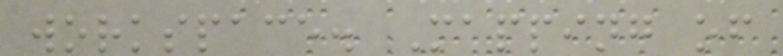workspace. Mapping of
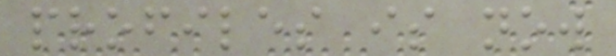profiles is now
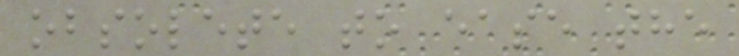obsolete to ease the
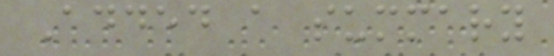Added a summary
